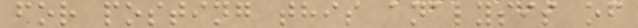for posting this analysis of
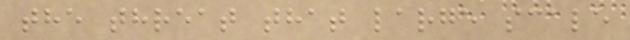the threat that large scale
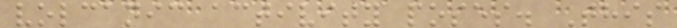volcanic activity poses. This
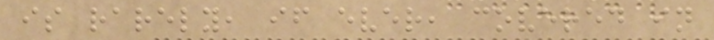is rarely, if ever, covered in
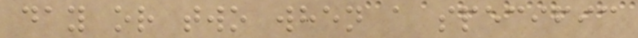day or two when a specific
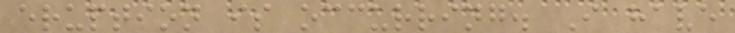eruption is occurring. I have
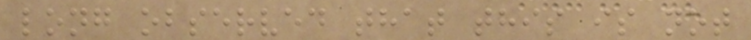long observed that this is not
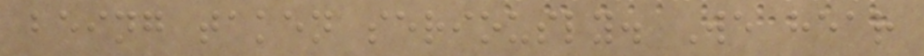being taken seriously. We hear
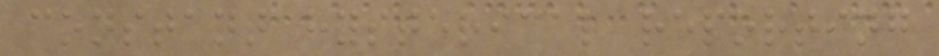constant hysterical reporting
